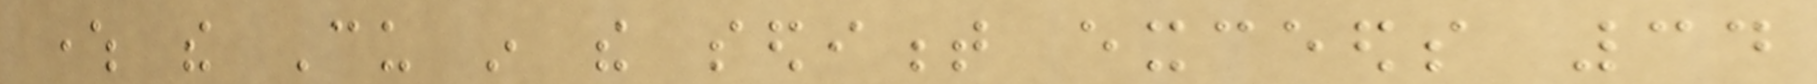where the Cu in the sediment exceeds 34
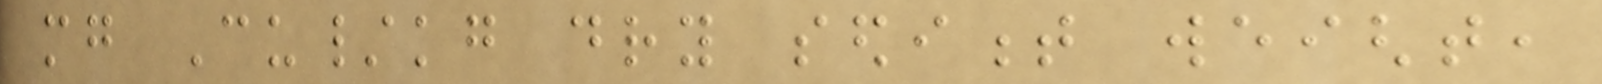mg Cu/kg dry sediment weight,
